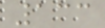133
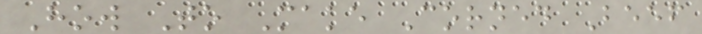How To Make Corned Beef
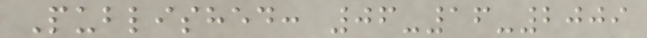Published: 06-16-2009
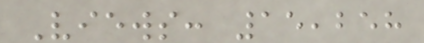Views: 15,258
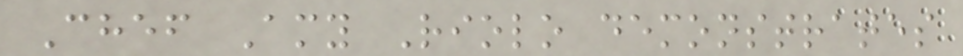Chef Amy Riolo demonstrates
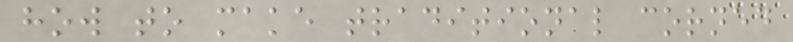how to make traditional corned
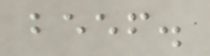beef.
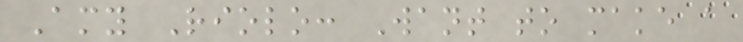Amy Riolo: Want to make a
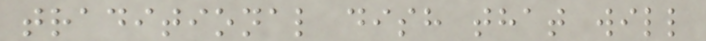traditional dish that will
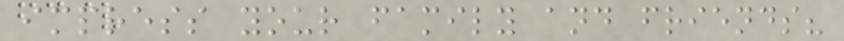impress your family and friends?
